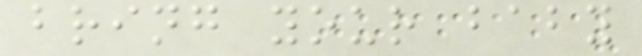bring your baby
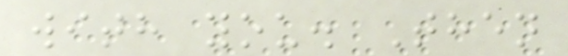with you. Then
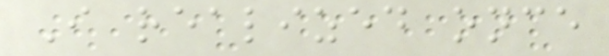I realized once
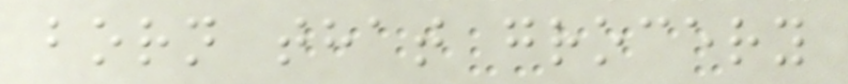born that grocery
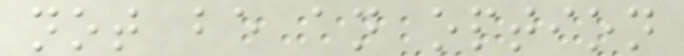not be an option
